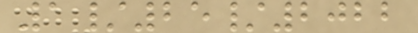1/25/2022
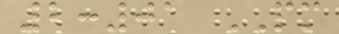2:01 PM
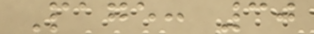Page: 30
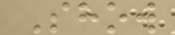Show
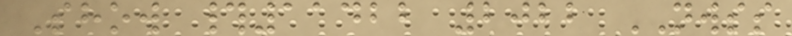Show #11422 2022 NWSS
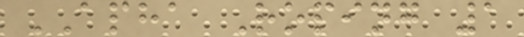APHA Roping 1
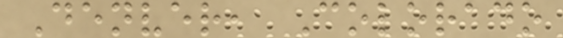Denver, Colorado
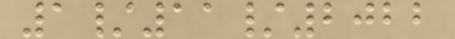1/11/2022
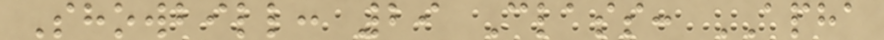Showbill: 29 Class: APHA
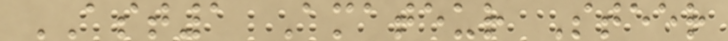AST1 Amateur Steer
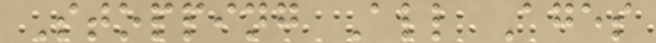Stopping All Ages
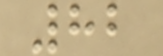82
